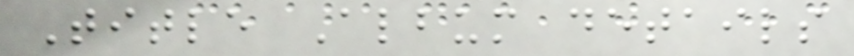Title Album details
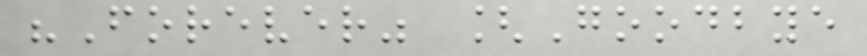"Forever" [Goodbye
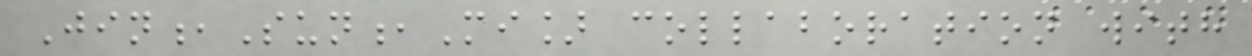Jin,Sun,Mi] collaboration with
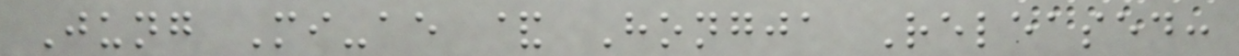Jung Mi-ae & Hongja Released:
